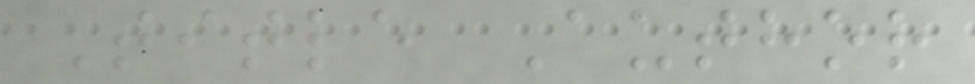Title Author
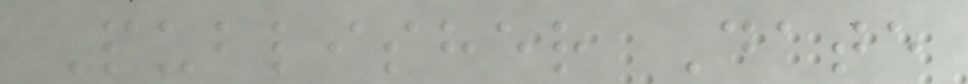Publisher Date
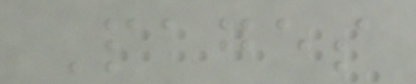Pages
